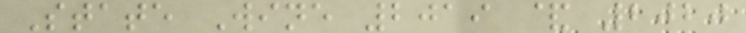State Wine 2019 & 2020
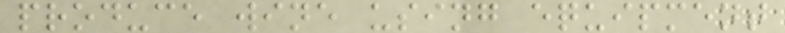produce wine using equipment
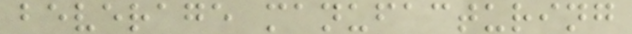beverage manufacturing
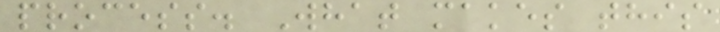process. What makes this
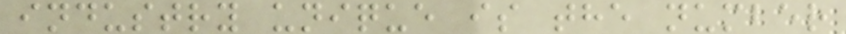industry unique is the number
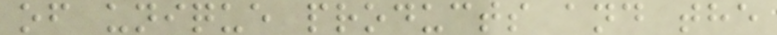of unique products and the
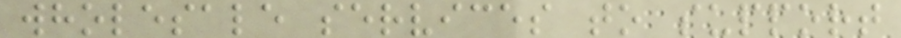wholesale services to support
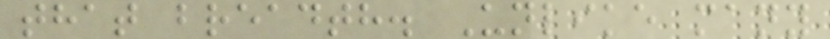that breadth. Unlike many
